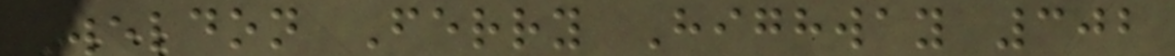Weldon Ferry Highway 302
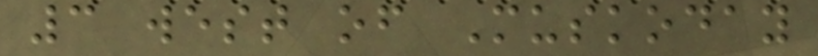3 west of Muskoday
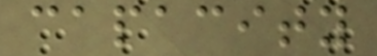capacity
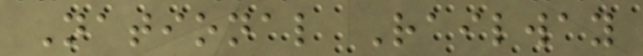National Railway
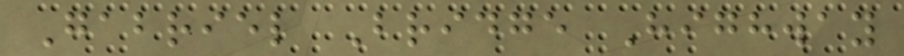Gabriel Bridge Highway
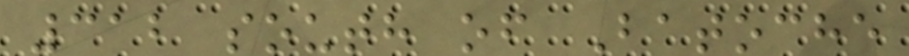312 south of Batoche
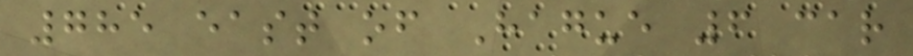785 east of Hague 6 car
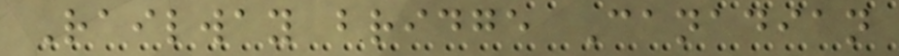Railway bridge Canadian
